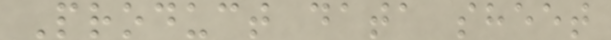Product data sheet
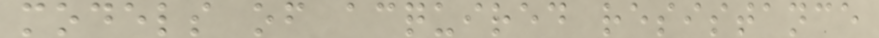models of acquired resistance
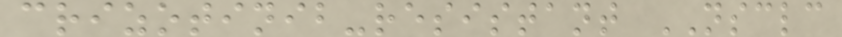crizotinib-resistant NSCLC
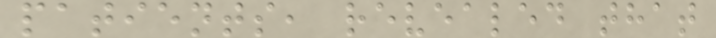patients, revealed that
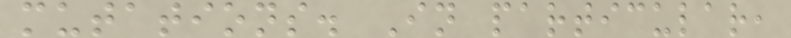mutations. In particular,
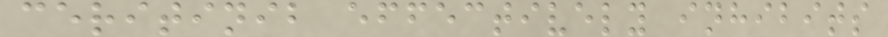ceritinib effectively inhibits
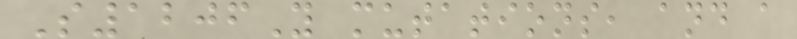S1206Y mutations, and a
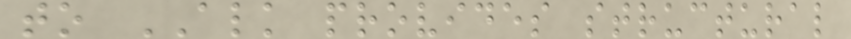to ALK provides structural
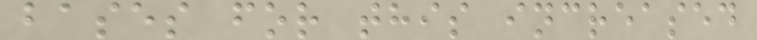bases for this increased
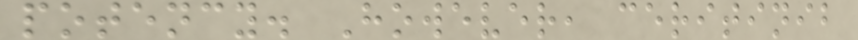potency. However, ceritinib
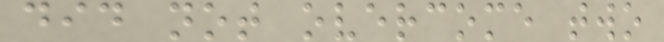did not overcome two
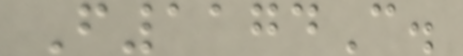F1174C.
